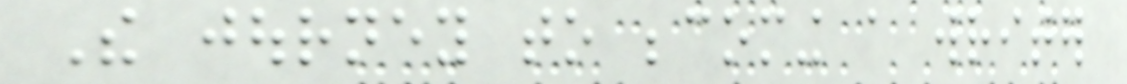The journey to becoming a writer
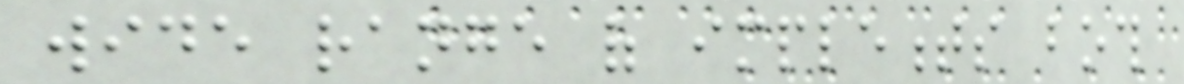wide range of implements both
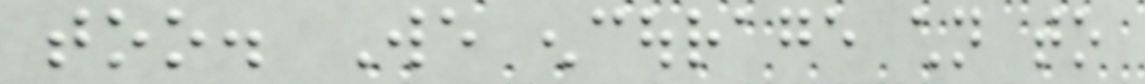too. We encourage children to
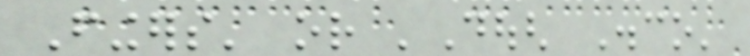Fingers' or 'Dough Disco'
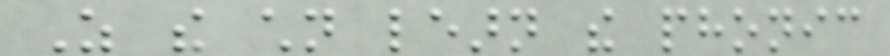As the children learn the phonic
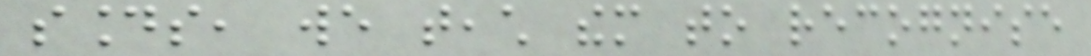sounds, we teach them to recognise
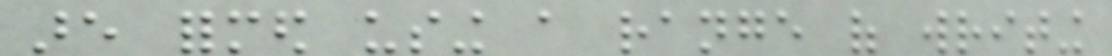are formed using a range of writing
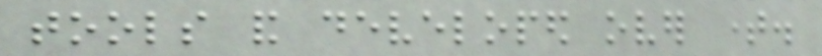tools and developed over time.
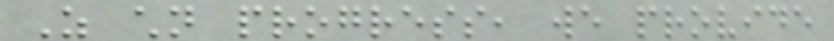As children progress, we provide
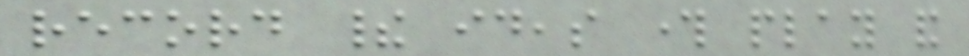record their ideas through play and
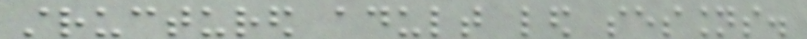structured adult led sessions.
